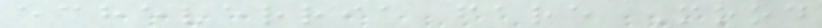echeverria fare Mood
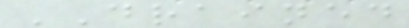DRAINED
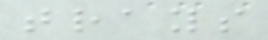trays
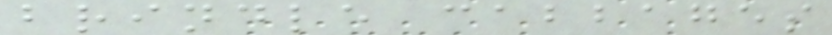brindle cabbages
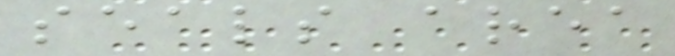seals area
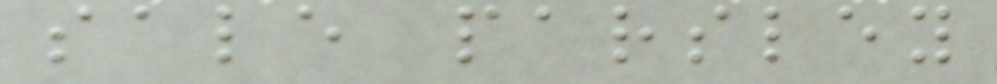sale parsley
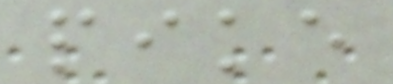pike
